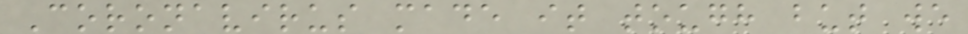Coronavirus made it tough but we
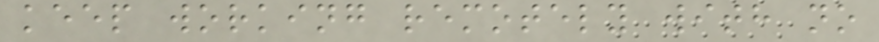keep working remotely with no
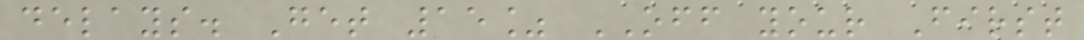delays. Get 15% OFF your First
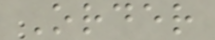Order
